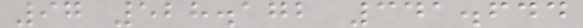97 528.172 341.644
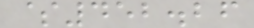$452.26
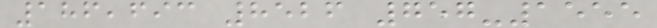186,693 8526 757-1555
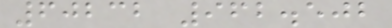60232 962.502
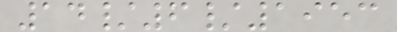14/6/1953
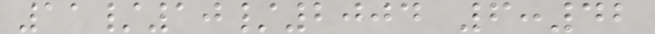11/10/2004 6:42
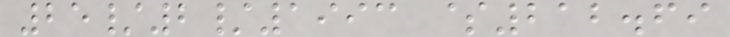25/2/1993 $212.69
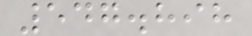547.898
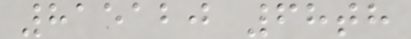815120 68th
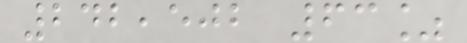242,502 63%
